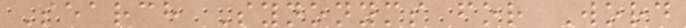Search Synonyms for Word
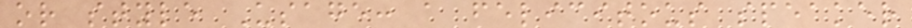or style Usage: a felicitous speaker
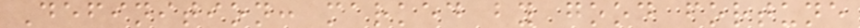Definition: marked by good fortune
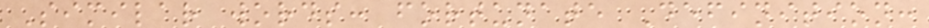Similar words: fortunate Definition:
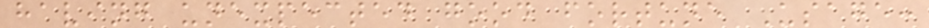having unexpected good fortune Usage:
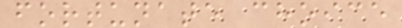fortunate choice
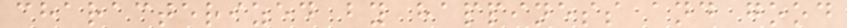characterized by happiness and good
